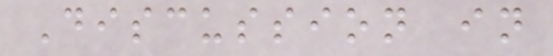Discussion in
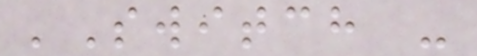'Switch -
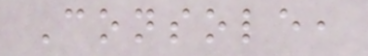Console,
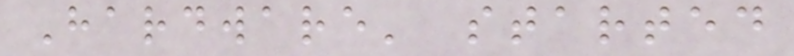Hardware' started
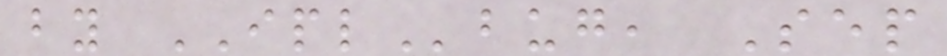by IPLbug, Sep
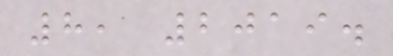8, 2019.
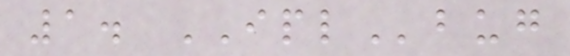1. IPLbug
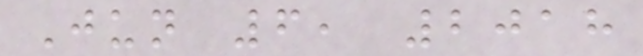Jun 6, 2018
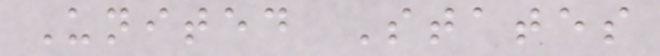United States
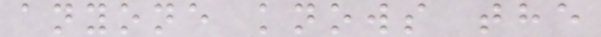anyone knows the
